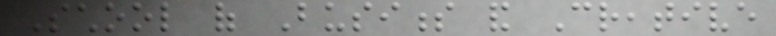School of Business and Creative
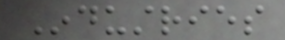Industries
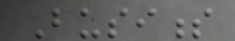Business
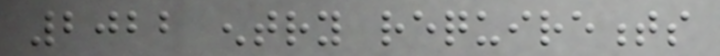2022 entry requirements
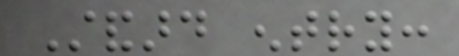Standard entry:
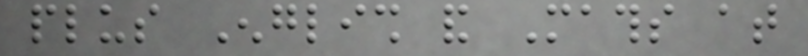plus English and Maths at
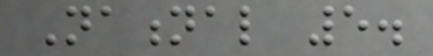National 5.
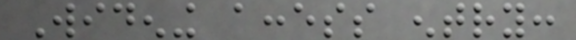Widening access entry:
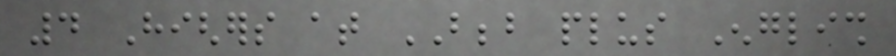4 Highers at BBBB plus English
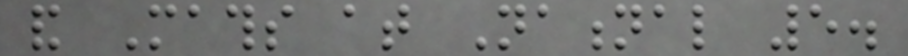and Maths at National 5.
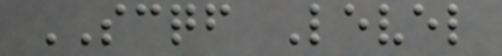SCQF Level
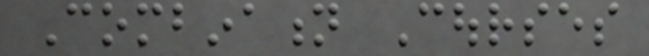Combination Courses
